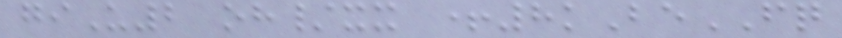giU2 oh/xx +8kBeFQ
